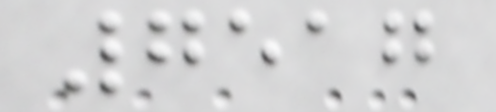7517
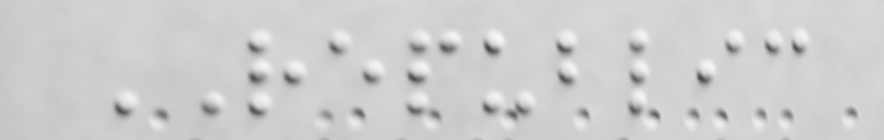REPUBLIC
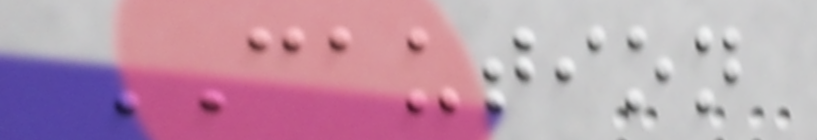CAUTION
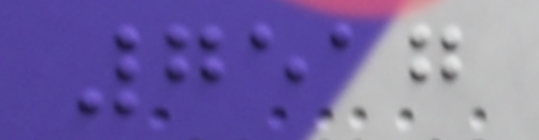7517
